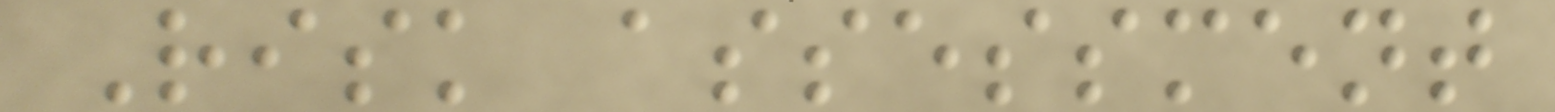Risk assessment
